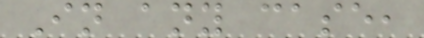In any case,
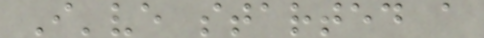I've started a
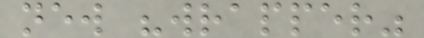new "wrapper"
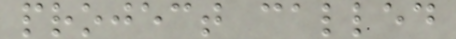project called
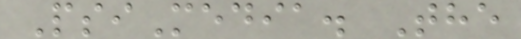PsiMedia. The
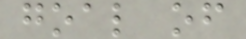goal of
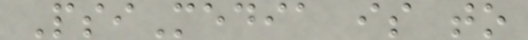PsiMedia is to
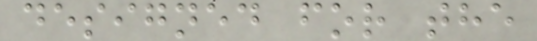designed for the
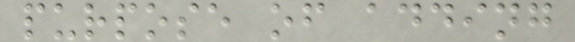purpose of adding
